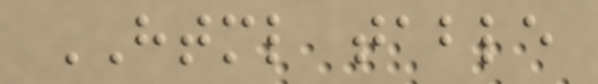HTML table
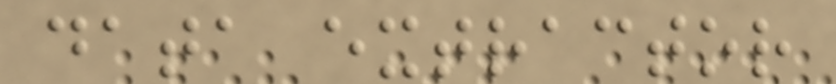data extractor
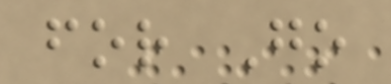for Go
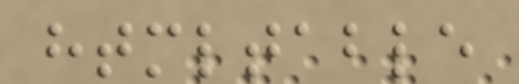htmltable
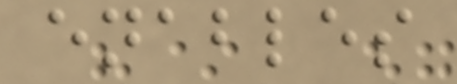enables
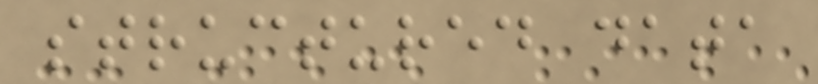structured data
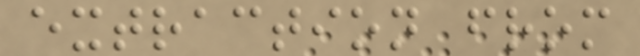extraction from
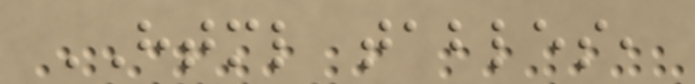HTML tables,
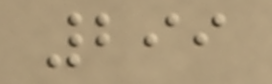299
